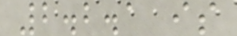2.2.1 is
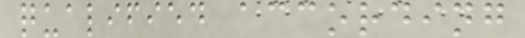qualified according
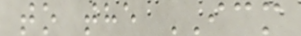to the ICM
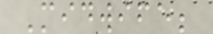Midwife;
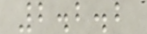2.2.2
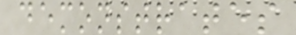demonstrates
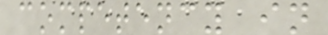competency in
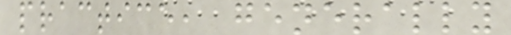practice, generally
